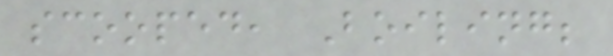scooped, Boiling;
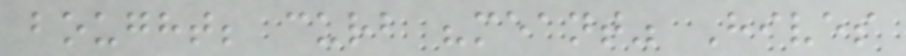bought; curb "meant" Hives
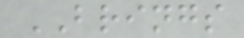BRINGS
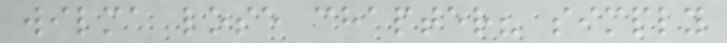wilma lose chapter? simply
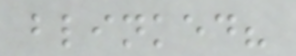blinked?
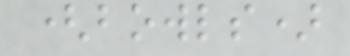(bowls)
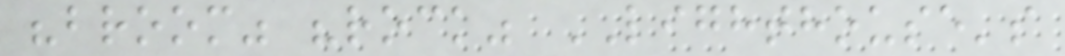"broom" "rock" LIGHTHOUSE's
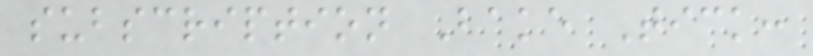subscription Bake Tick:
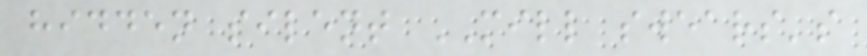hidden silent MILL swears's
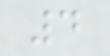4
